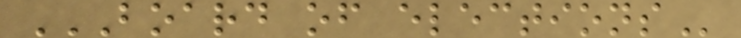BOARD OF ELECTIONS
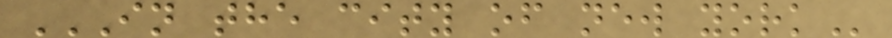IN THE CITY OF NEW YORK
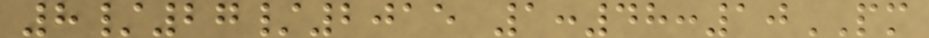8/27/2015 1:48:10PM
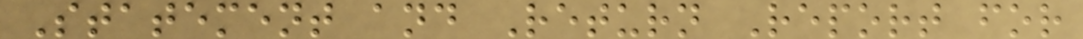Statement and Return Report for
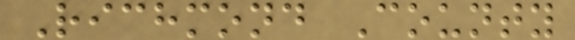Richmond County
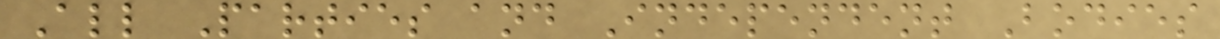All Parties and Independent Bodies
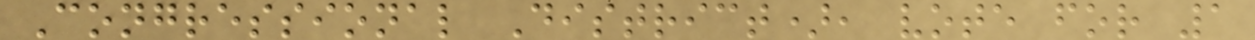Congressional District), vote for 1
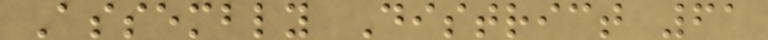Assembly District 61
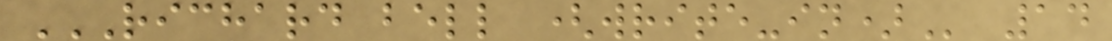RICHARD BELL (WRITE-IN) 14
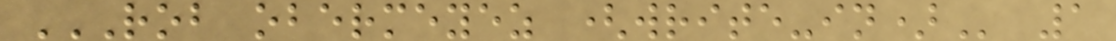ROB OBERMEYEZ (WRITE-IN) 1
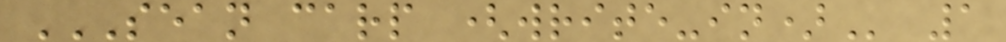SEAN CARP (WRITE-IN) 1
